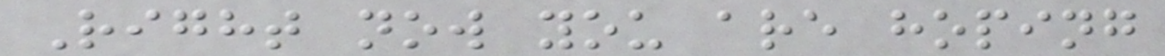Right now you are hoping
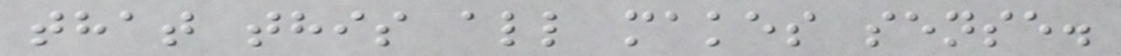that this all makes sense.
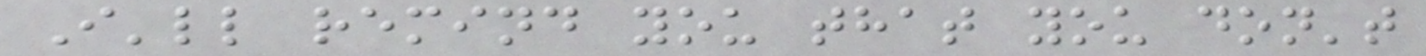I'll remind you that you don't
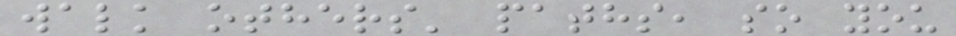walk others' paths, so you
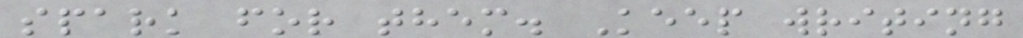spark for them. Keep writing
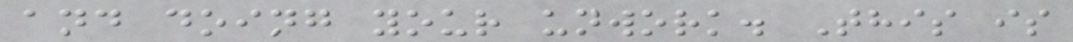and doing your unwork. This is
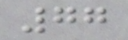77
